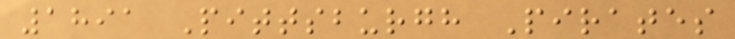1891 Pittsburgh Pirates
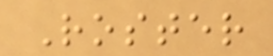Roster
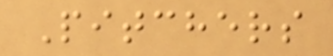Pitchers
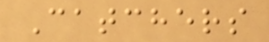Catchers
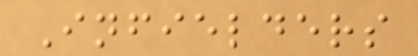Infielders
